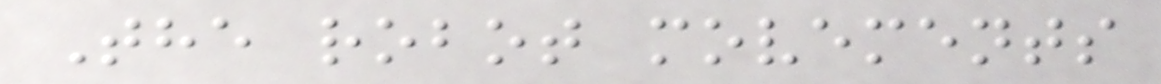The robot movements
